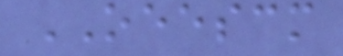OEESCM
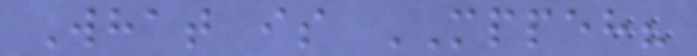What is MPPEH?
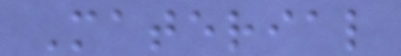Material
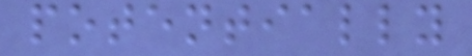potentially
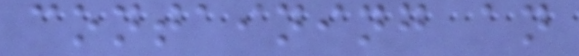containing an
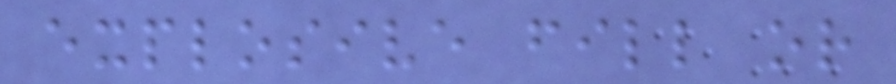explosive fill or
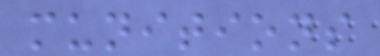munitions
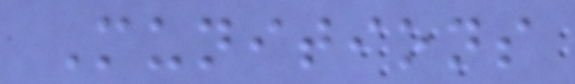Munitions
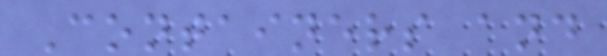Containers and
